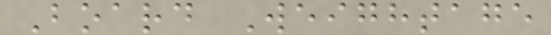Board Weightage
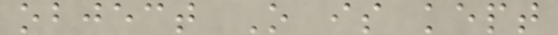object O is kept
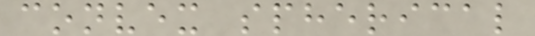convex spherical
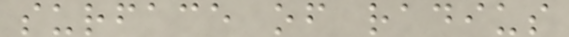surface of radius
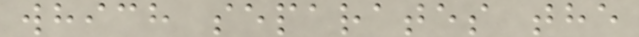which separates the
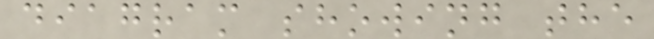diagram showing the
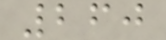260
